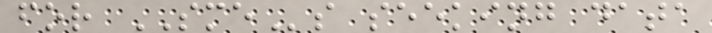for SMEs seeking data
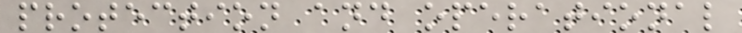protection and operational
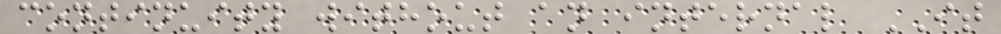continuity without an internal IT
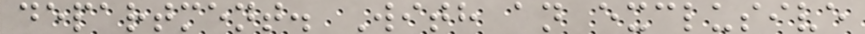department. With an exclusive
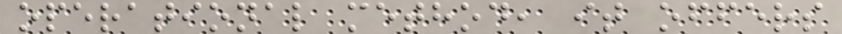operational method, it offers
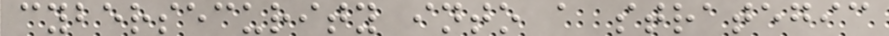cybersecurity into a strategic
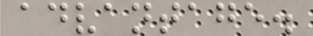advantage.
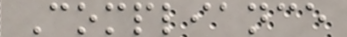Compliance
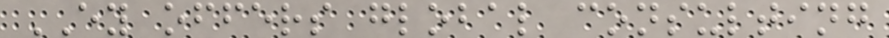EY offers global consulting
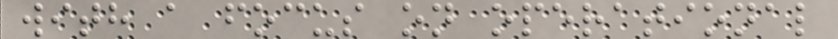with a focus on operational
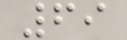69
